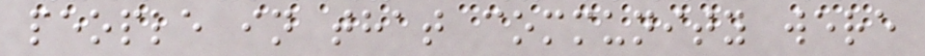people in that community were
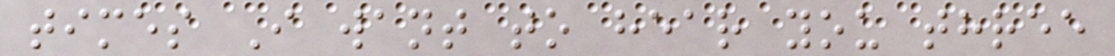times I want to hear you three
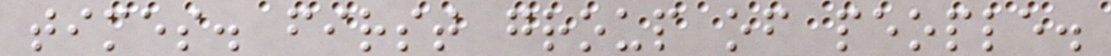times. first group of people.
